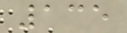135
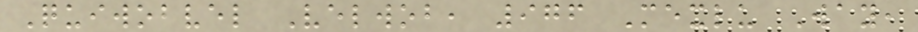Quiwobvel Velwob, 976 Mexlu Way,
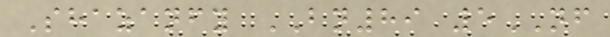Shazanfy BN89 5NF
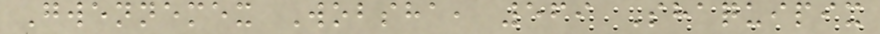Gwennemex Wobsha, 569 Shaquipix
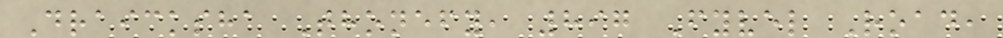Draicksha Thonefy, 897 Fyvel Road,
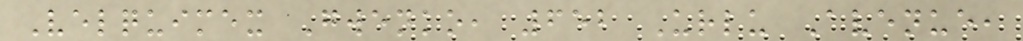Velquimex Gwenko, 652 Urlu Avenue,
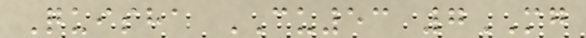Quisha CU53 7MG
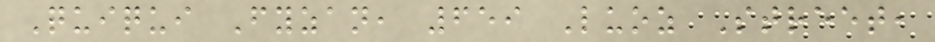Quiqui Fyzan, 659 Luoz Street,
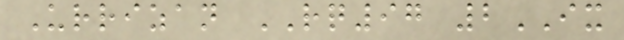Urrizan RQ97 2IX
